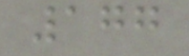177
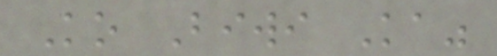Ko Biwi Ka"
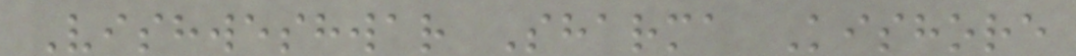Vishweshwar Sharma Kishore
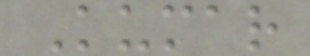Kumar
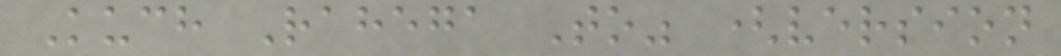Kuch Rahega To" (version
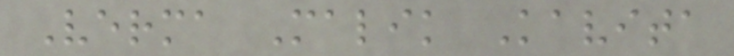Verma Malik Kavita
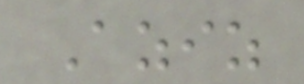Aziz
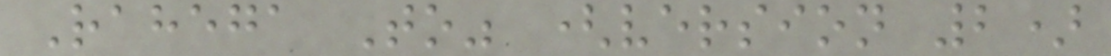Rahega To" (version 2)
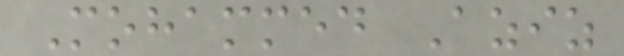Mohammed Aziz
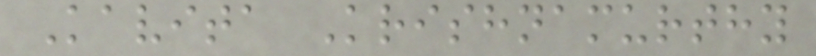Kavita Krishnamurthy
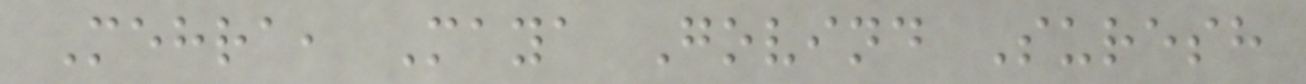Mehra, Maya Govind Suresh
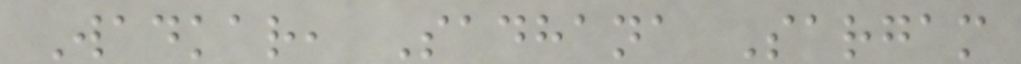Wadkar, Sadhana Sargam
